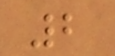2
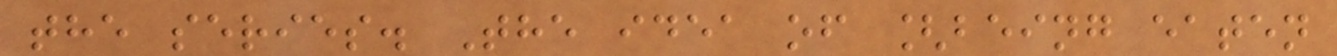the series. The idea of [being eaten
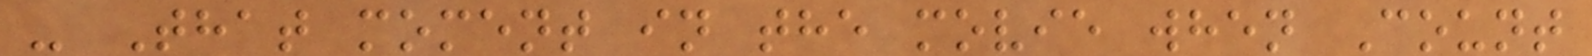- That moment in the movie when Count
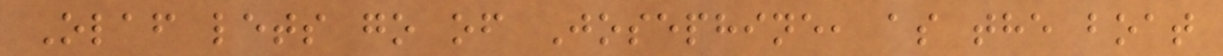Olaf lets go of Josephine, as the boat
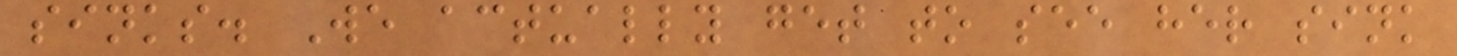sinks. We actually get to see her sink
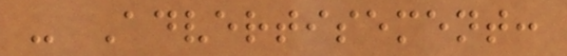- Advertisement:
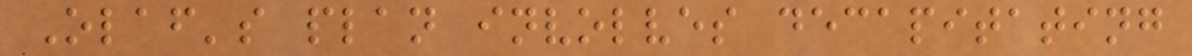Olaf's plan involves decapitating
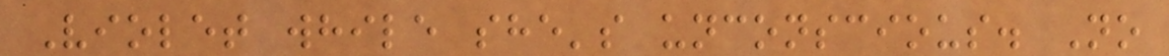Violet while she's unconscious. No
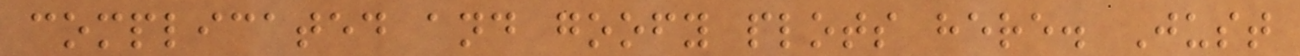complicated and goofy plots here. Just
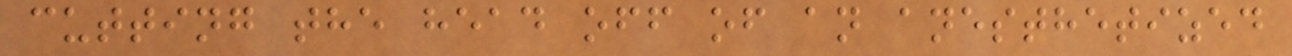cutting the head off of an anesthetized
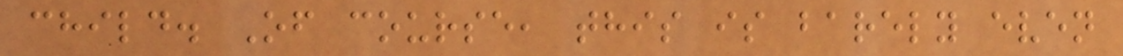child. Of course, this is barely even
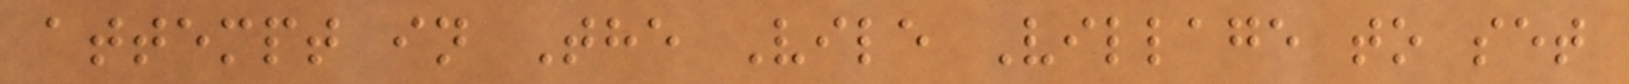attempt in The Vile Village to set
